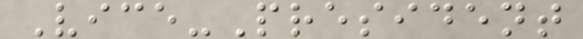Vice-President
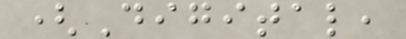(Digital,
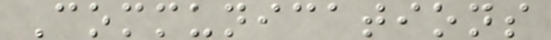Communications
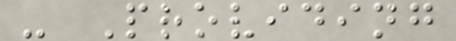- Providing
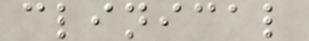clinical
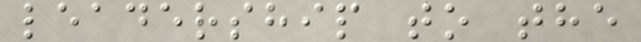leadership to the
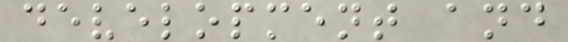development and
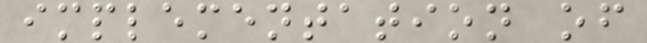implementation of
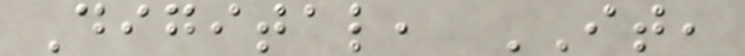Digital, IT,
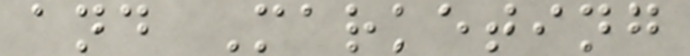and Marketing
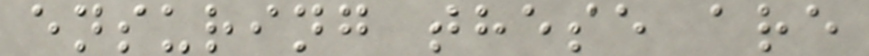ensuring these are
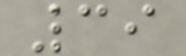39
